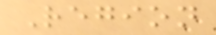Region
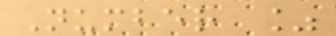Number %
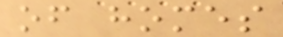of homes
